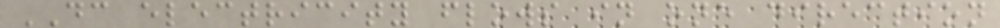DC electricity flows in one direction
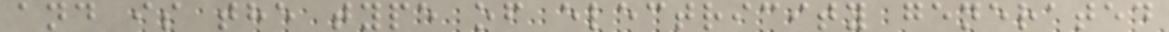and is the type of electricity generated
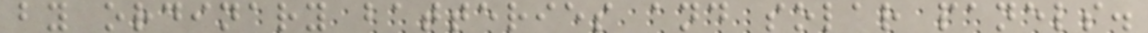by ordinary batteries and solar panels.
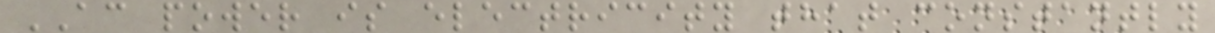AC power is electricity that constantly
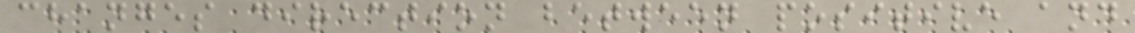changes direction between positive and
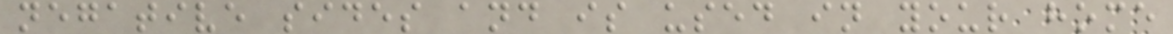negative sides and is used in your home
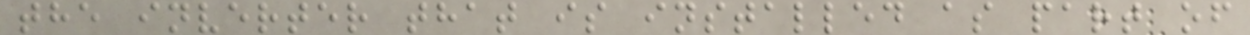the inverter that is installed as part of
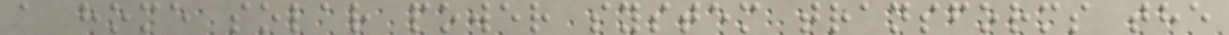a home solar power system transforms the
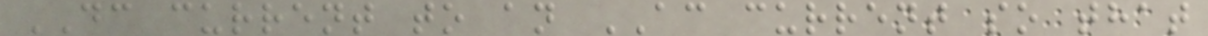DC current to an AC current so that
